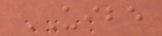UIBE
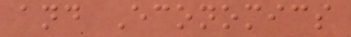and Economics
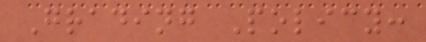Grading Policy:
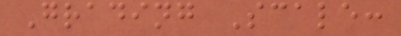Grading Scale:
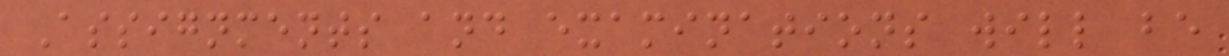Assignments and examinations will be
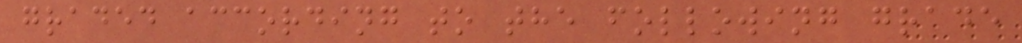graded according to the following grade
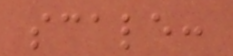scale:
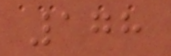178
